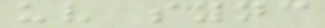uv sync
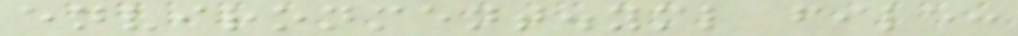environment.yml file:
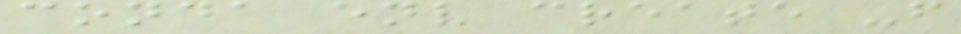conda env create -f
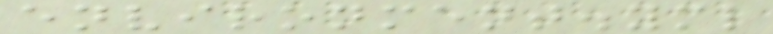environment.yml
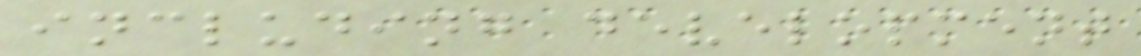including development
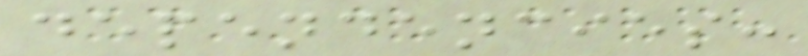dependencies:
